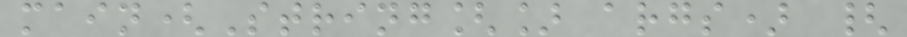main(String[] args) {
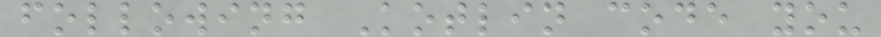following Kotlin code you
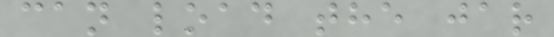can load the jar
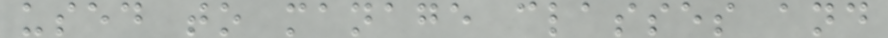used to manage classes and
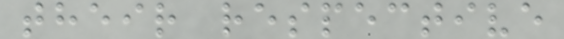their respective
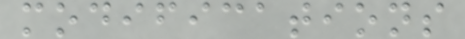modifications
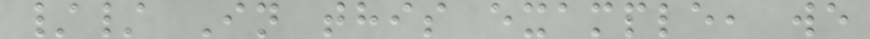// In this example, we
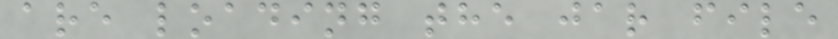are loading the jar file
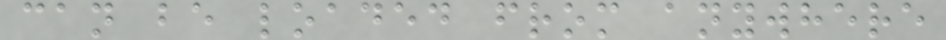can be loaded from anywhere
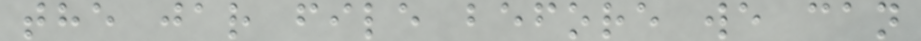the jar file before we can
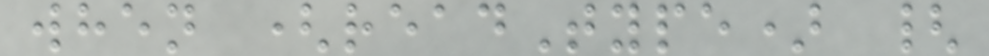when (readType) {
